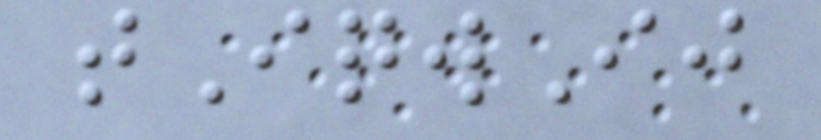tIqwIj
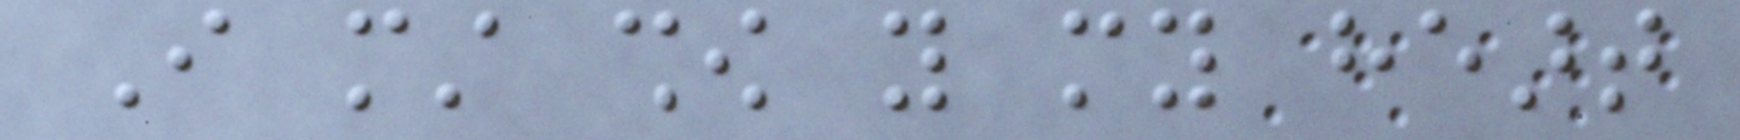I must show you my heart
